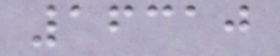16310
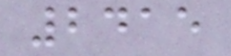2415
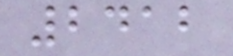2412
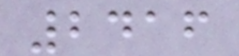2416
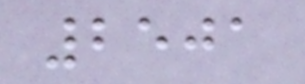2501
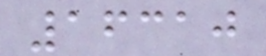16310
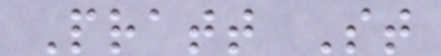Pratt St
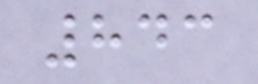843
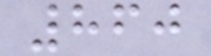860
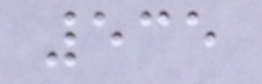535
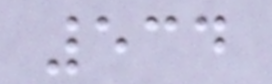534
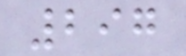297
